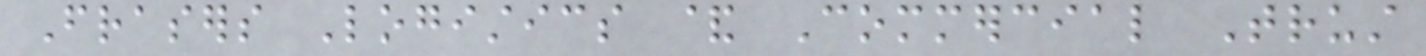Frasers Logistics & Commercial Trust
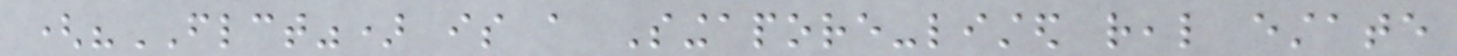("FLCT") is a Singapore-listed real estate
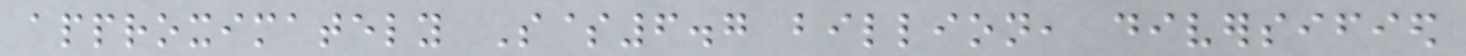approximately S$6.7 billion, diversified
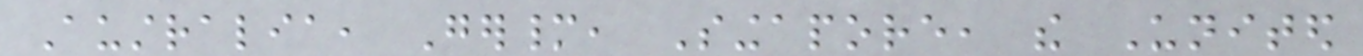Australia, Germany, Singapore, the United
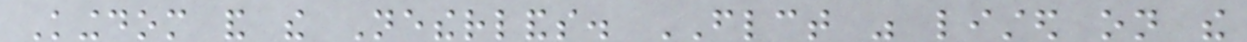Kingdom and the Netherlands. FLCT was listed on the
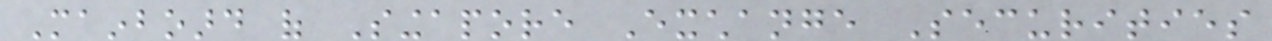Mainboard of Singapore Exchange Securities
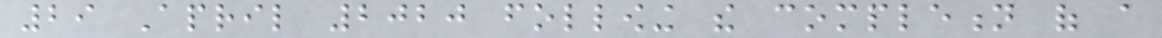29 April 2020 following the completion of a
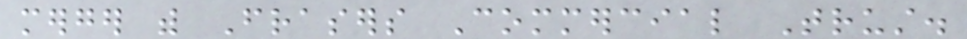merger with Frasers Commercial Trust.
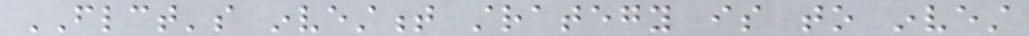FLCT's investment strategy is to invest
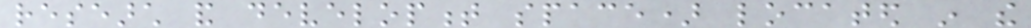research and development space) located in the
